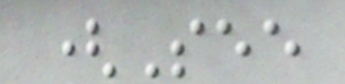(See
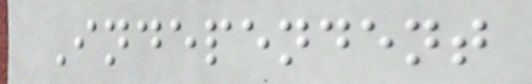Independent
